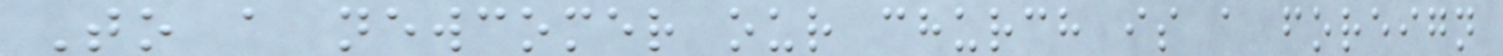To a newcomer our church is a foreign
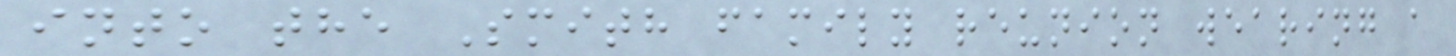into the Smith family reunion wearing a
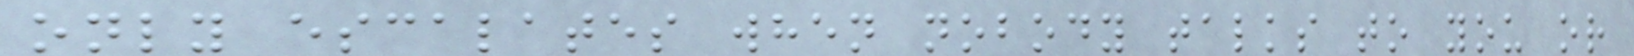only escalates when nobody talks to you or
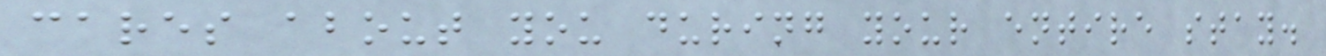cares about you during your entire stay.
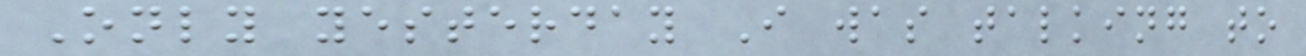Only yesterday I was talking to
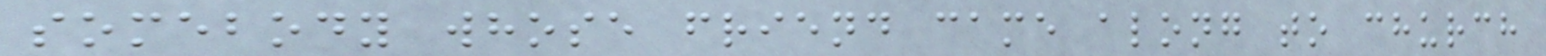somebody whose friend came along to church
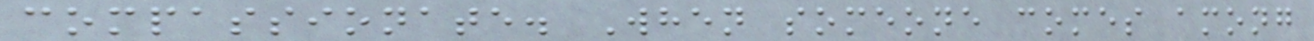compassionate. When someone comes among
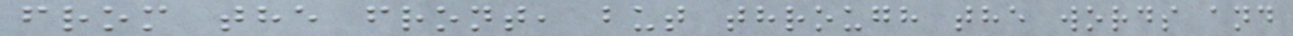from the front, but through the words and
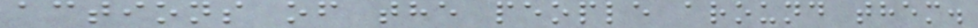actions of the people around them.
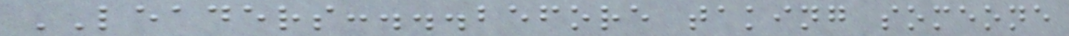LEADERS:...before taking someone
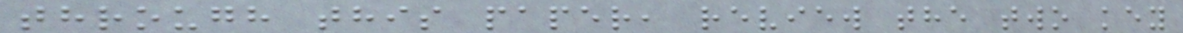through this paper, review the two key
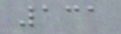131
